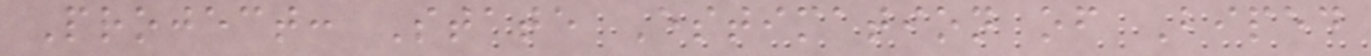Project: State Estimation of Biped
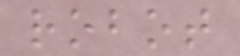robot
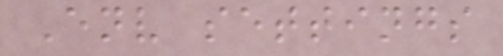Env settings
